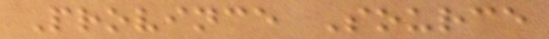Province Source
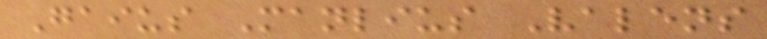Gaius Manlius Valens
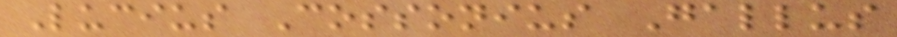Lucius Cossonius Gallus
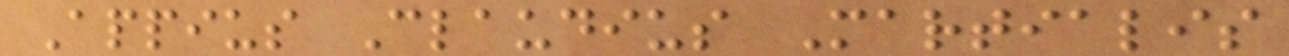Appius Claudius Martialis
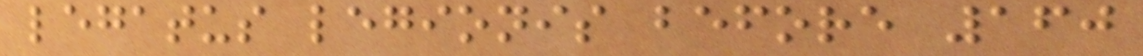legatus legionis before 160
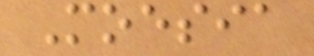Moesia
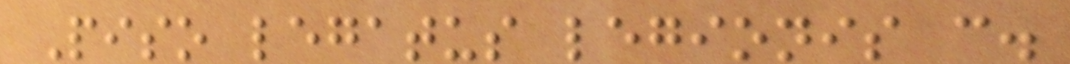Piso legatus legionis c.
